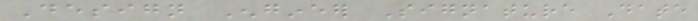Design Engineer Signature Date
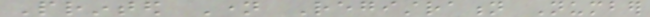Printed Name Registration Number
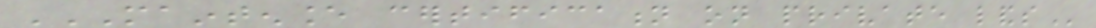MAINTENANCE CERTIFICATION ON PRIVATE LANDS
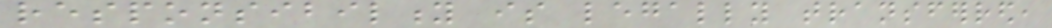responsibility is legally transferred,
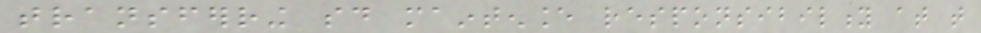transferring said maintenance responsibility at that
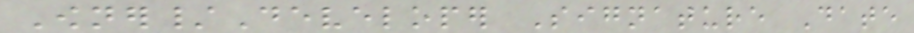Owner/Developer Signature Date
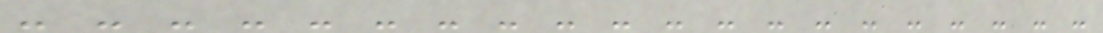- - - - - - - - - - - - - - - - - - - -
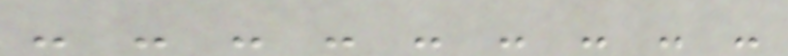- - - - - - - - -
